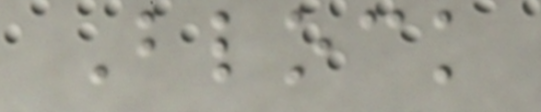Block
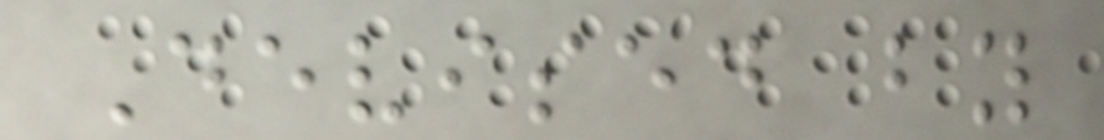Devised by
